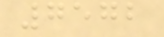7572
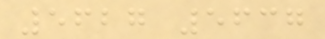5627 5637
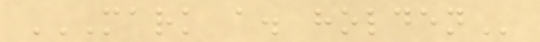MARK A. HOLDEN
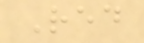Red
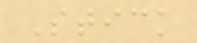Stick
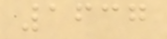1637
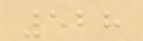528
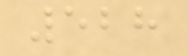528
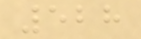528
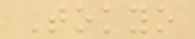Tokyo
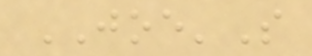JOE'S
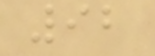92
